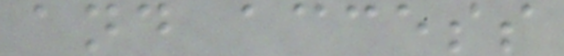and access
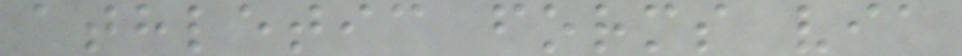athletic forms via
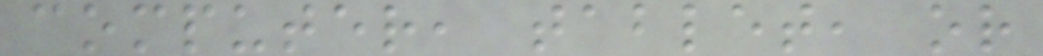computer, tablet, or
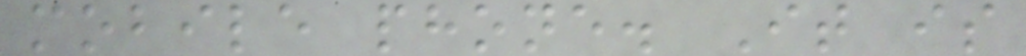mobile phone. It is
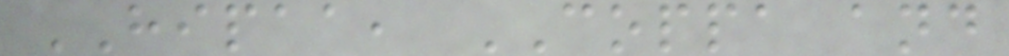HIPAA, COPPA and
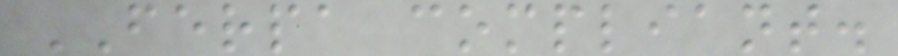FERPA compliant.
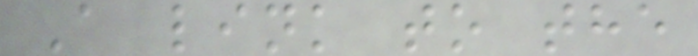A link to the
